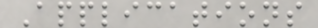Applications
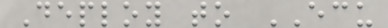Deploy to ECU
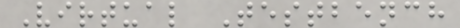Virtual Testbench
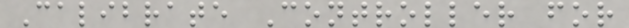Calibrate Controller for
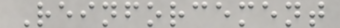Reinforcement
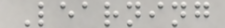Learning
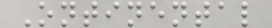Ontinental
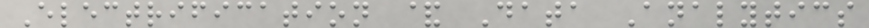Electrification & Data Analytics
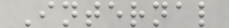Internal
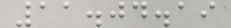11.04.19
